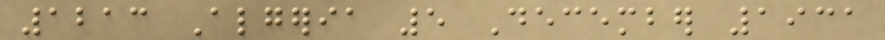1213 Algeria 5 December 1931
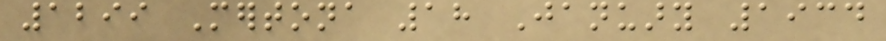1299 Mertona 18 January 1934
